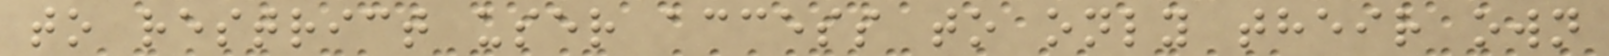to restrict user access to only their own
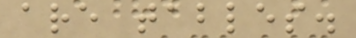are tables.
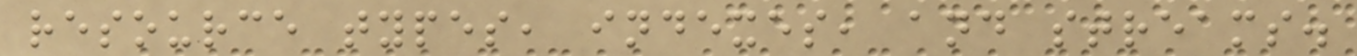resource types, indexes, and streams.
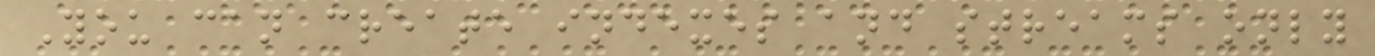You can create indexes and streams only
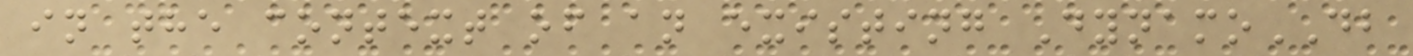in the context of an existing DynamoDB
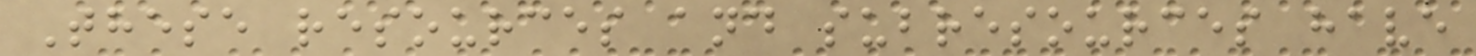These resources and subresources have
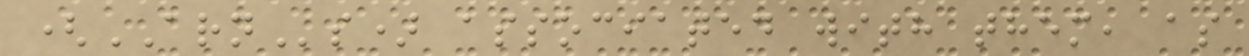(ARNs) associated with them, as
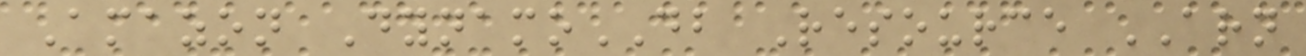Amazon DynamoDB Resource ARN
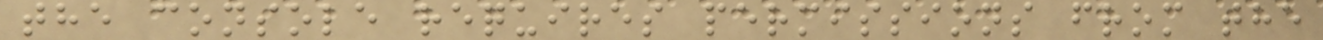the console requires permissions from the
